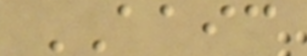AAIC
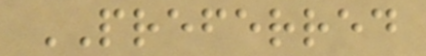PREFERRED
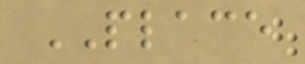PLACE
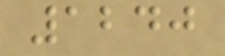1240
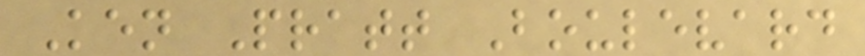Ken Pratt Boulevard
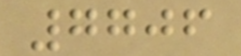7706
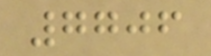7706
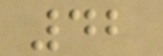42
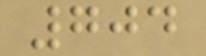704
